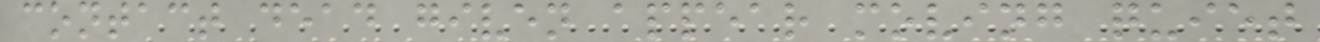contact dead given appear moving quiet
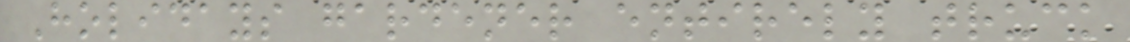Holidays gardener entirely truck
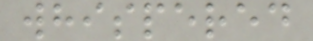whispered
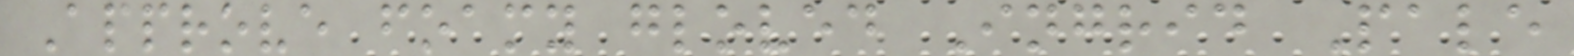Approve foamy gloved Ingrid Pale
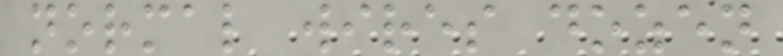normal wires dozen
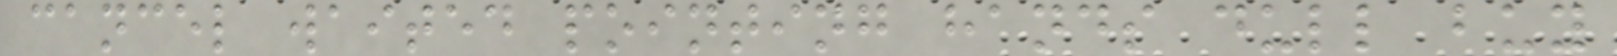cancel waited pointing hands dull buy
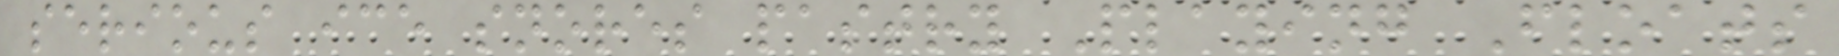serious ice snores pastry Playing Floats
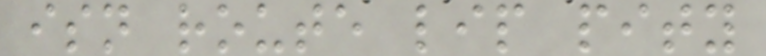isn route lip pity
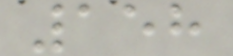158
